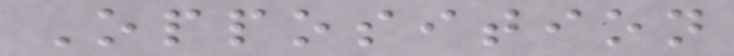Opposition
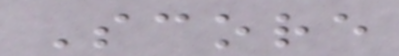Score
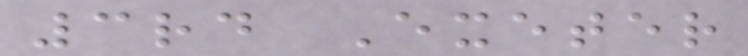3rd Exeter
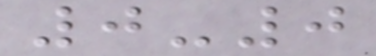0-0
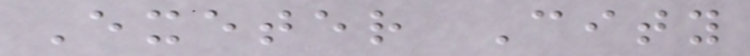Exeter City
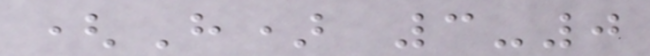(H) 3-0
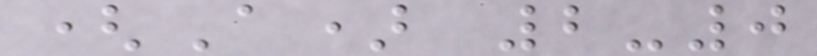(A) 2-0
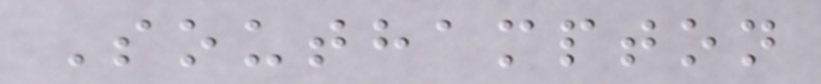Southampton
